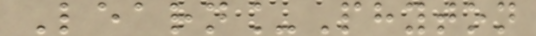Learn_Phyton
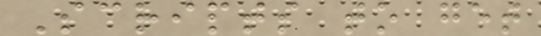Scripts to get
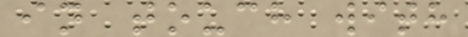in touch with
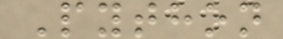Python
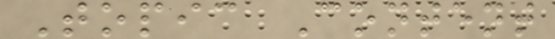Topic Content
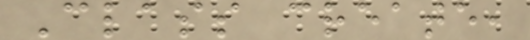Class create,
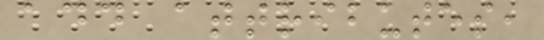add attributes,
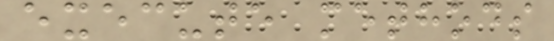execute methods
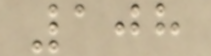108
